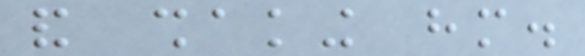and shaking him.
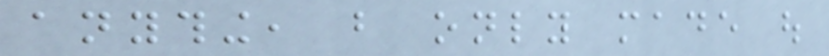anything, but only made out
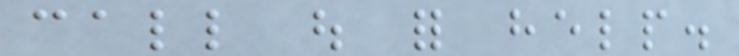call out for help.
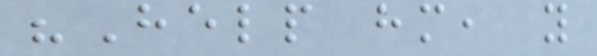"Help him, you
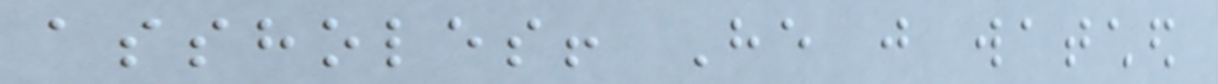assholes! He just watched
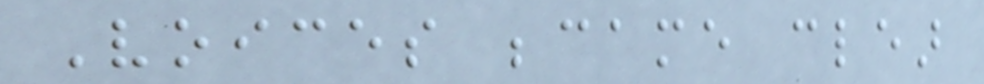Voices became clear
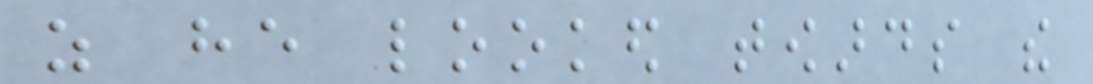as he looked towards the
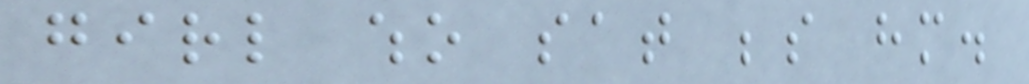girl who sat beside him.
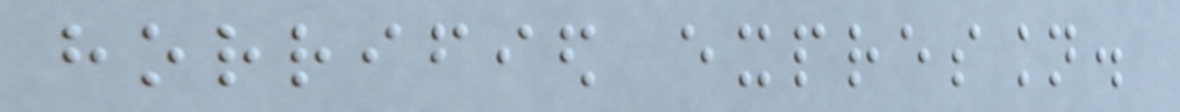horrified expression.
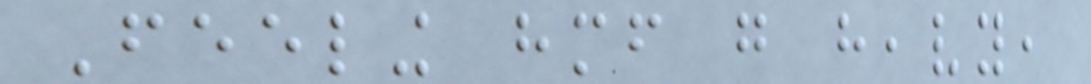Feeling himself go heavy,
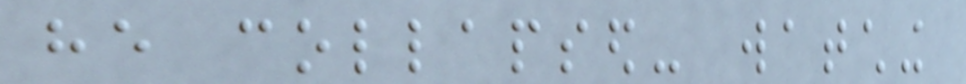he collapsed- watching
